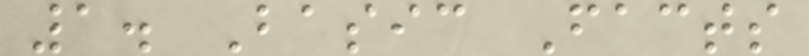1. Basic Facts
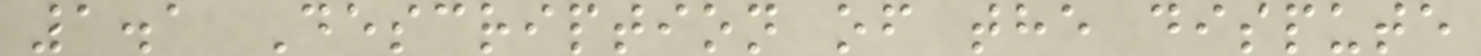1.1 Description of the dispute
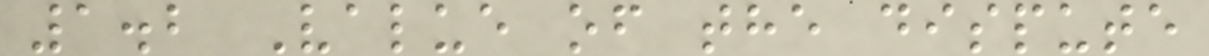1.2 Value of the dispute
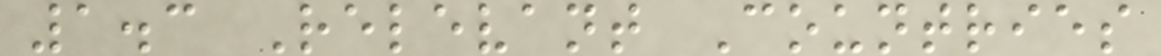1.3 Relevant Countries
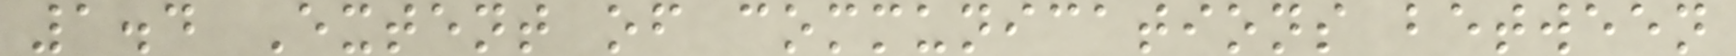1.4 Extent of communications between
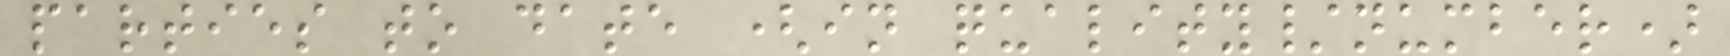parties to date (in quality/number)
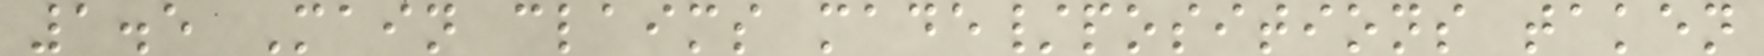1.5 Main claims made/positions taken
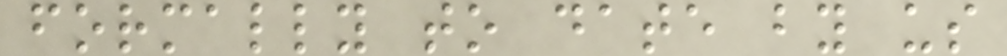formally to date by us
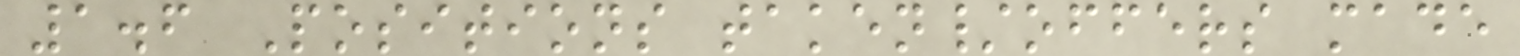1.6 Positions taken/offers made
